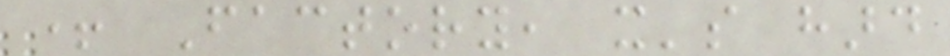+ Factory, it's hard
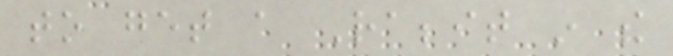to get a Rabbit in the
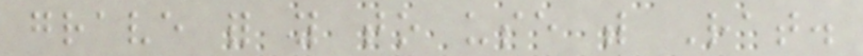grave for you to use with Rat.
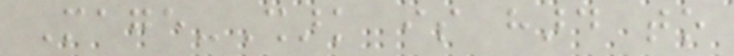Mage-Shark is hard to
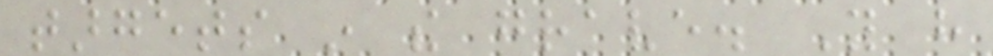targets in the grave. You have
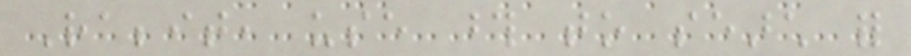Rabbit, use those to search for
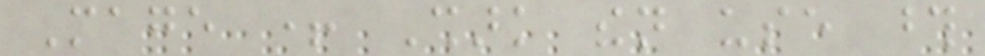Mage + Shark then use those
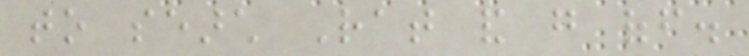to search Rat and go off.
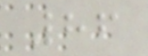86
